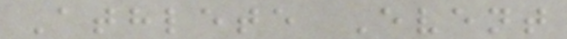Athlete Event
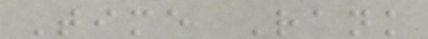Time Rank
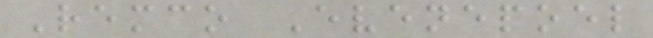Remco Evenepoel
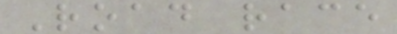Road race
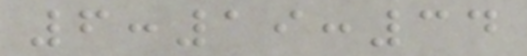6:19:34
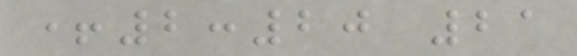+2:20 21
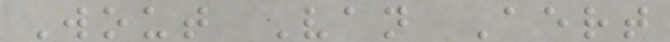Wout Van Aert
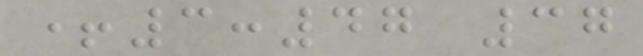+3:47 37
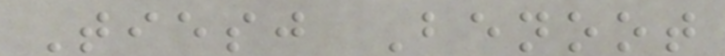Tiesj Benoot
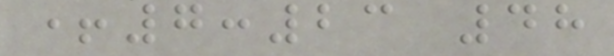+7:23 48
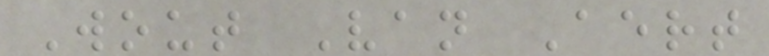Wout Van Aert
